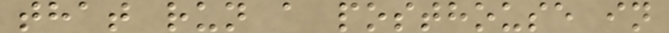that run a posthouse in
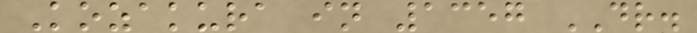Kozakura in 1357 DR.
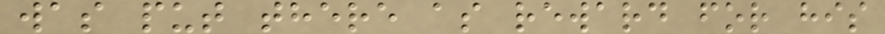was put there as reward for his
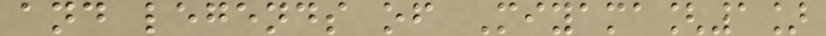and legends of Miyama[1]
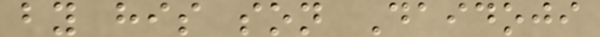by his son Daidoji
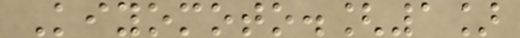Kiyomoto.[1]
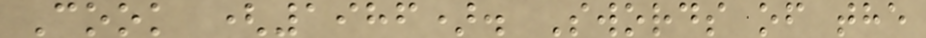Cook (1986). Swords of the
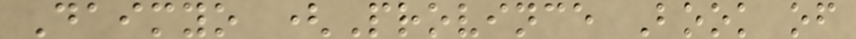Daimyo (Province Book of
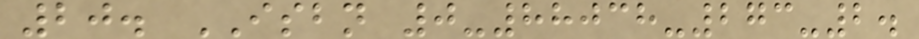20. ISBN 0-88038-273-2.
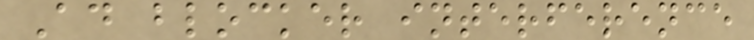Ad blocker interference
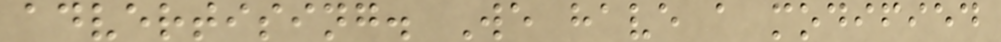advertising. We have a modified
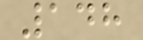148
